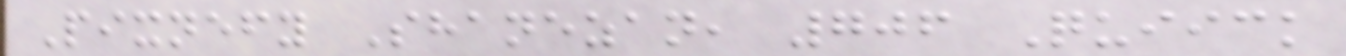Pixnefy Shanezan, 706 Quiick
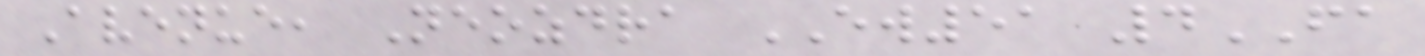Avenue, Neozdra EW51 4FA
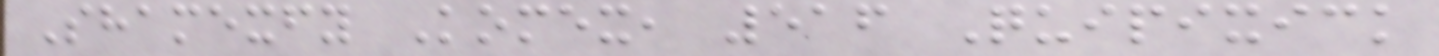Shamexfy Komex, 516 Quipixick
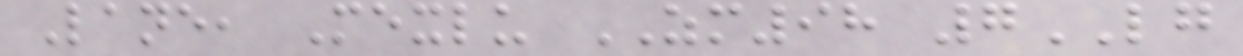Lane, Mexlu ZM98 7LG
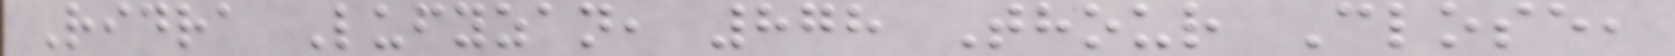Ridra Lufyzan, 878 Thour Close,
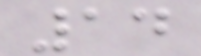14
